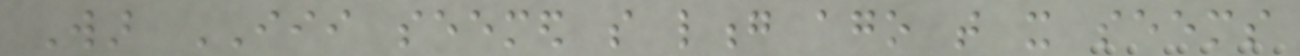War III seemed so long ago that it seems
